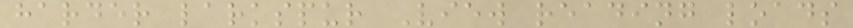harder larkspur View reading loads
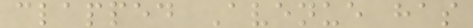clapped Avenue has
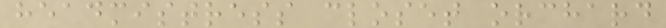headmistress closet orchard
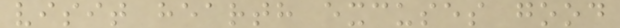visit hearth excuses good
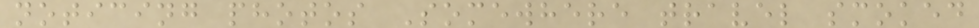noticing photos Somewhere travel smoked
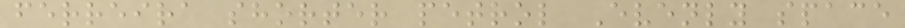ferreira shorter petrol Evenly space
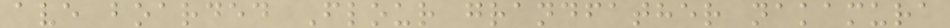ave boarded Flour grandfather nakamura
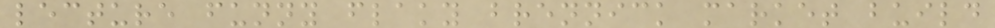lecture funny flaky brennick market build
